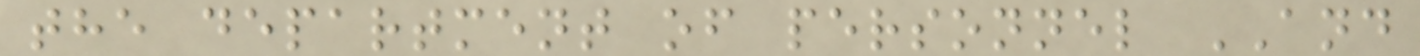the department of personnel AND
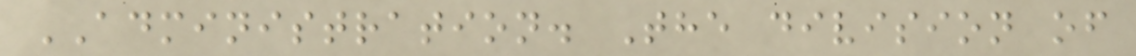ADMINISTRATION. The division of
